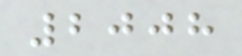2008
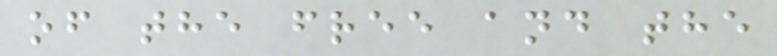of the free and the
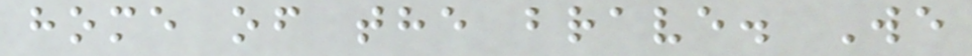home of the brave. We
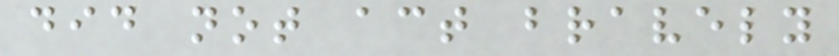did not act bravely
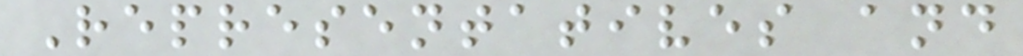Representatives and
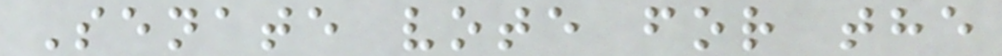Senate vote for the
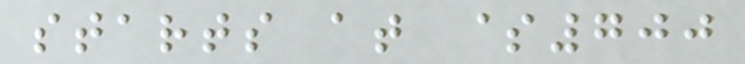starts at $700
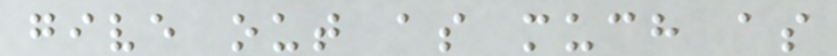give out as much as
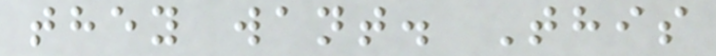they want. This
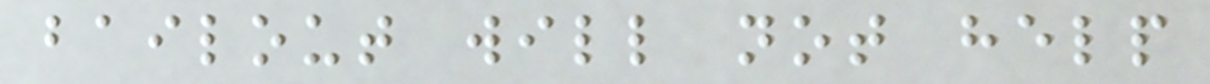bailout will not help
